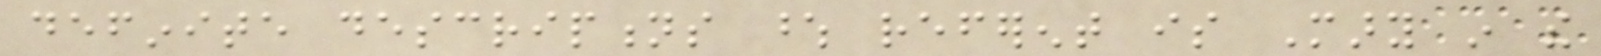definite descriptions whose referent is Mary in the
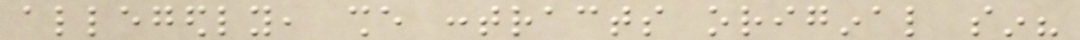allegedly, she contracts original sin?
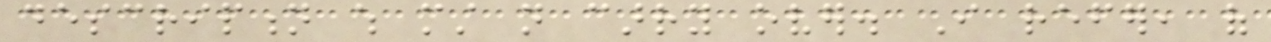description which must not carry over. I refer, of
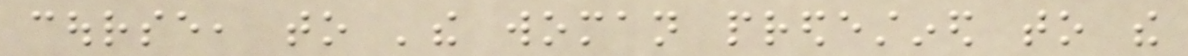course, to 'the woman predestined to the
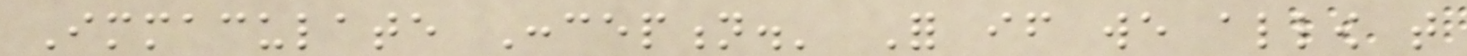Immaculate Conception.' For if we allow that
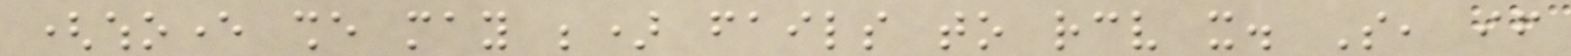(whoever she may be) fails to receive it. So, if
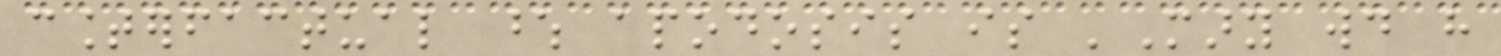counterfactual whose apodosis is 'Mary would have
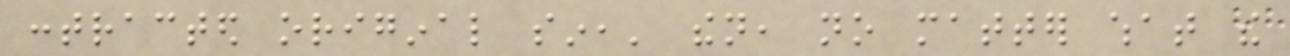contracted original sin,' then, no matter what the
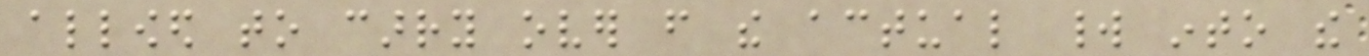allowed to carry over from the actual world into the
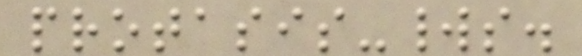protasis-worlds.
